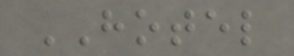HOTEL
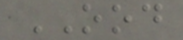OOD
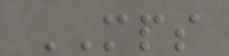MPS
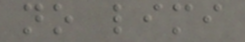no limi
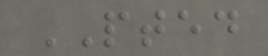PTED
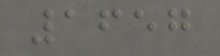1657
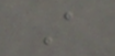A
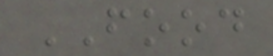FOOD
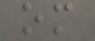om
